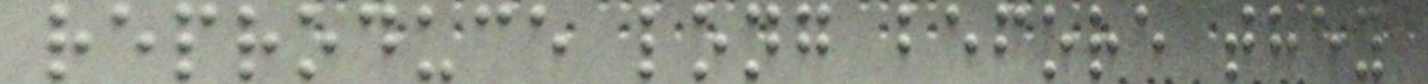reproduce long before they
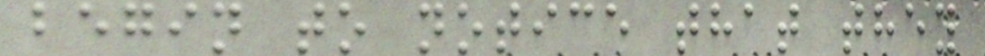begin to notice that they
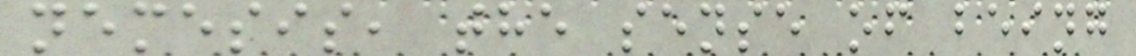nemesis, the sense of being
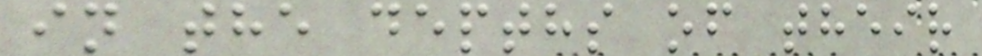in the depths of their
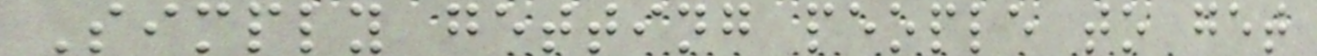Simply getting people to get
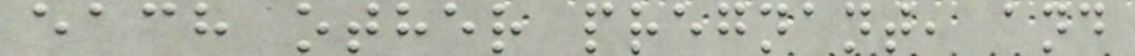each other pregnant, and
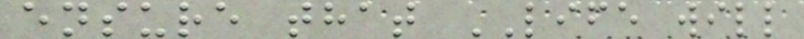ensure that LIFE will
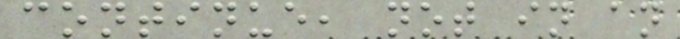continue, not in an
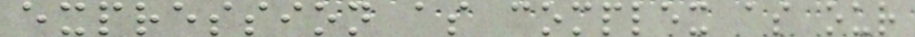expression as complex as our
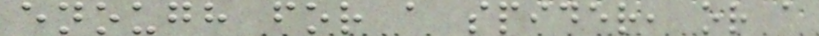enough for a spider, or a
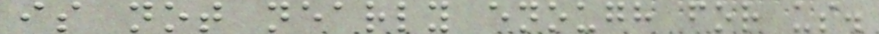is not nearly enough for us.
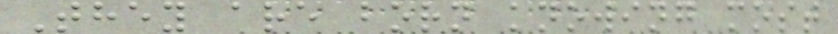They are born knowing most
